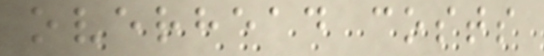overhead costs
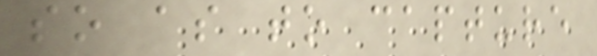so as to capture
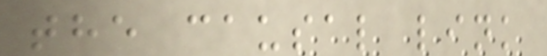the causal link
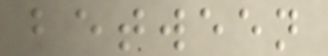between
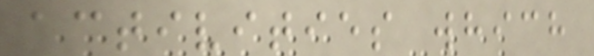activities which
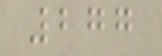277
